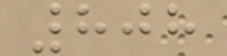808
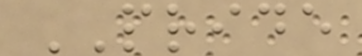PRIDE
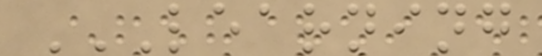LEARNING
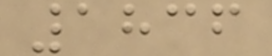1836
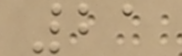21
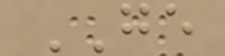GE
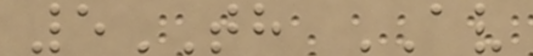5TH AV
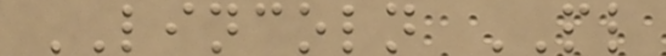LINCOLN PL
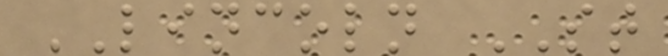LINCOLN ST
